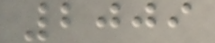2009
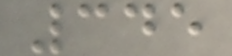345
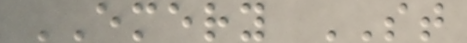EMERY ST
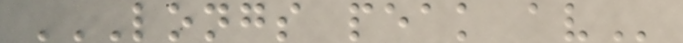LONGS PEAK AV
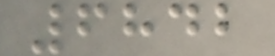6842
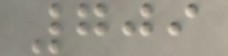709
